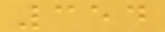354
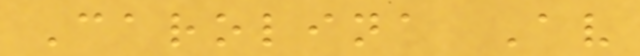Carolina Av
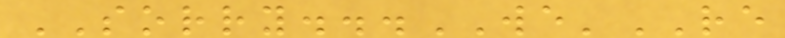SORRY...WE'RE
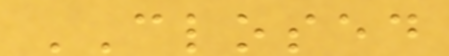CLOSED
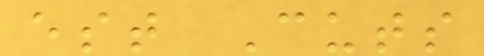est Cuts
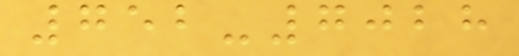752-7028
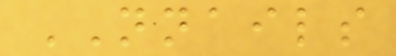NNAILS
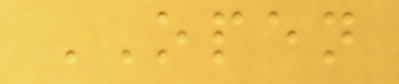OPEN
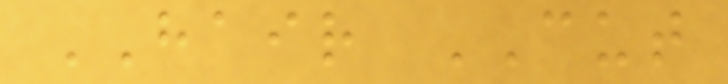HAIR CUT
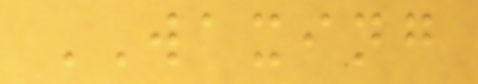WAXING
